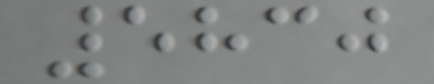5830
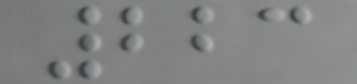223
